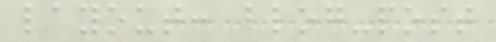layout: blog-post
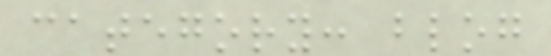category: blog
